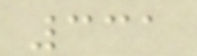331
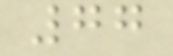77
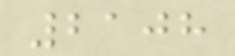2108
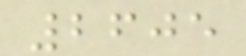2605
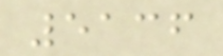5136
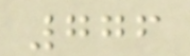776
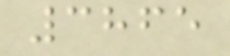3865
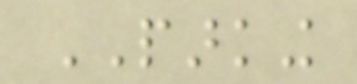PARKING
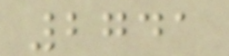2741
